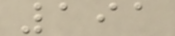191
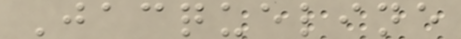Jacqueline
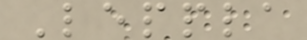Leppla
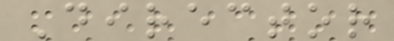Director
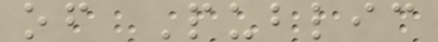of Public
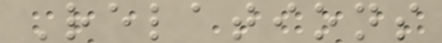Relations
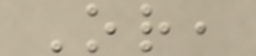Or,
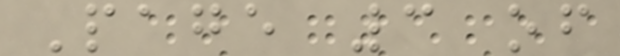Page 3 of
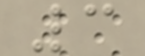3
